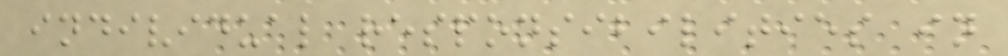individual responsibilities in
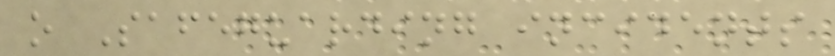o Safeguarding incidents
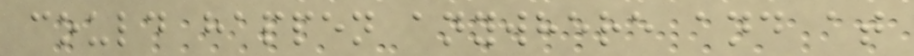could happen anywhere and at
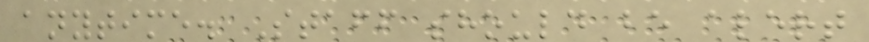anytime. Staff should be alert
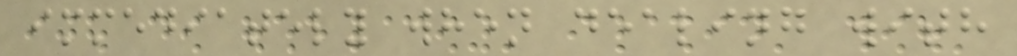immediately when dealing with
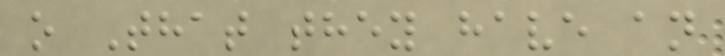o That they have an
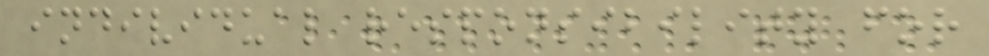individual responsibility for
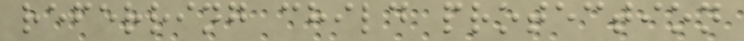referring child protection
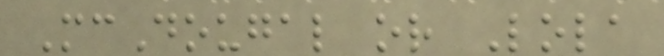McDougal or Lola
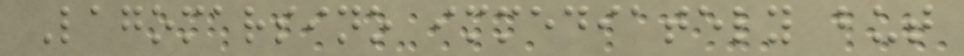Lagomarsino immediately but
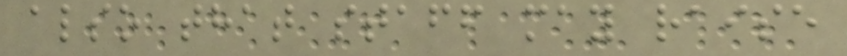also that staff may raise
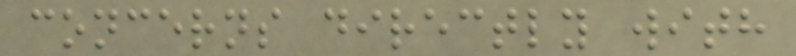concerns directly with
